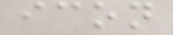icon
